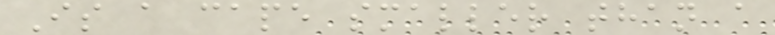Is a cape smaller than a
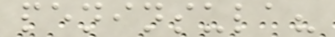peninsula?
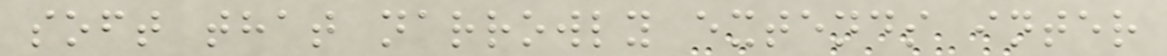soft that narrowly extends inter
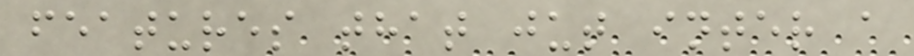features that jut inter a
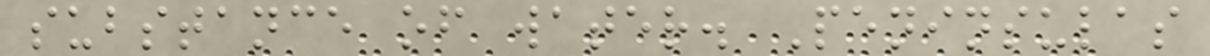substance of water. Peninsulas
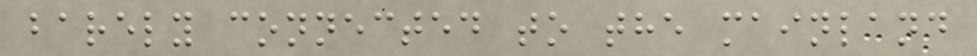barely connected to the mainland
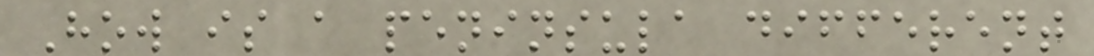How is a peninsula different
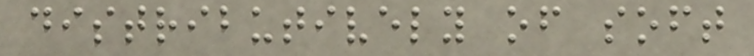distributively of soft
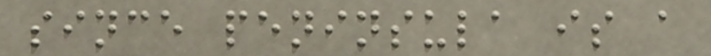since peninsula is a
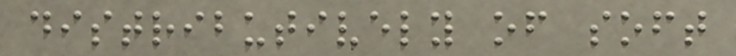distributively of soft
